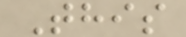This
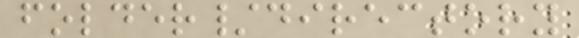folder/directory
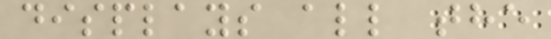displays all the
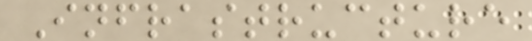Infrastructure
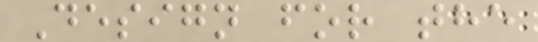Design for the
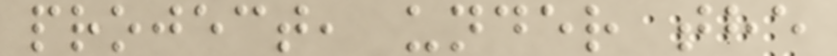project, under the
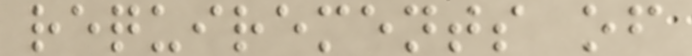requirements of
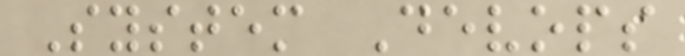System Devops
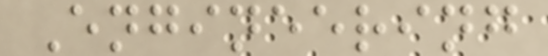Engineering
